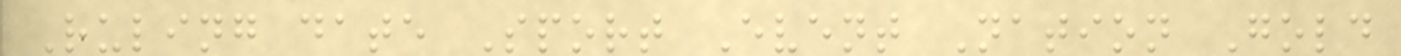Ruling date Sport Event Nation Gold
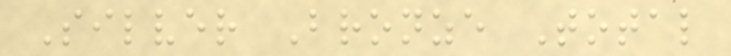Silver Bronze Total
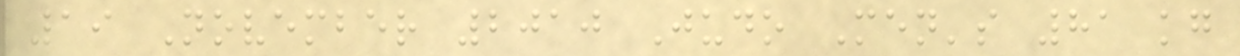19 November 2010 Judo Men's 81 kg
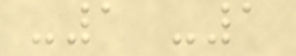-1 -1
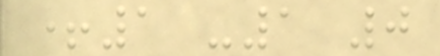+1 -1 0
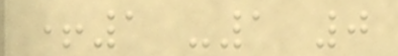+1 -1 0
